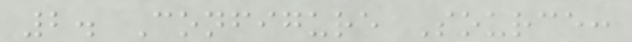2. Configure Source:
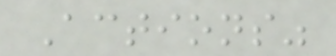Actions"
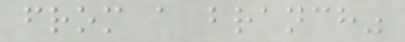from a branch"
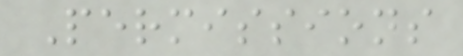Permissions
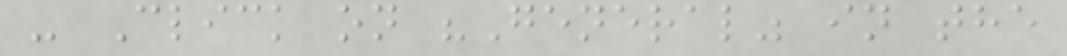- Click on "General" in the
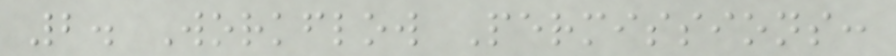2. Workflow Permissions:
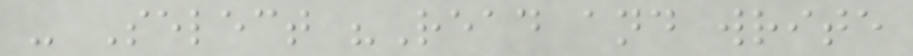- Select "Read and write
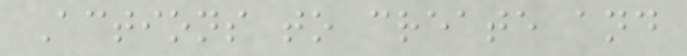Actions to create and
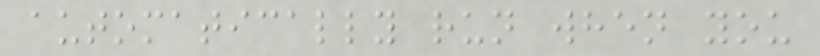automatically run when you
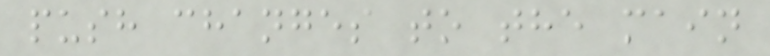push changes to the main
